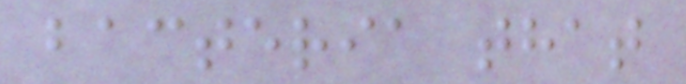bacteria that
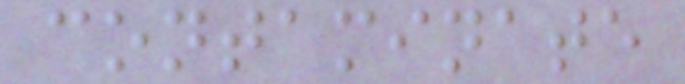contaminate
